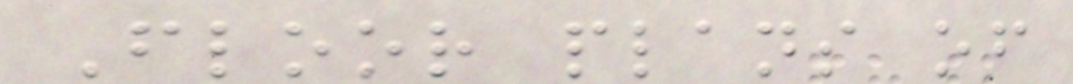Floor plans of
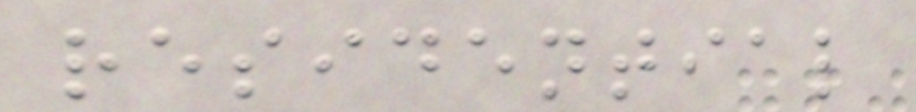residential
